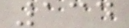134
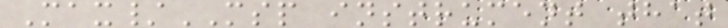Max/MSP instrument that
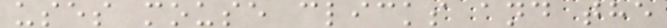uses mouse clicks and the
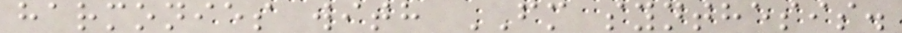harmonies with FM synthesis.
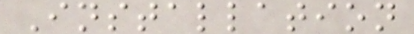Installation
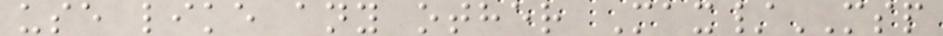use like any other Max/MSP
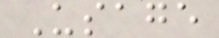Usage
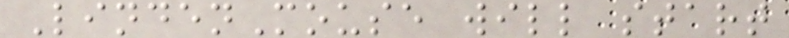LindenMouse will start
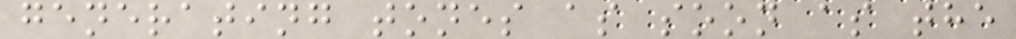generating tones as soon as the
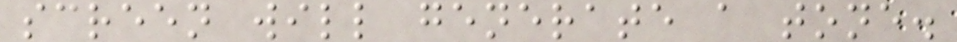screen will generate a tone.
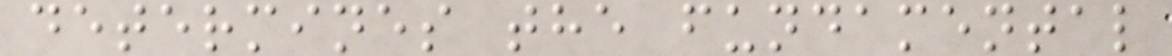determines the fundamental
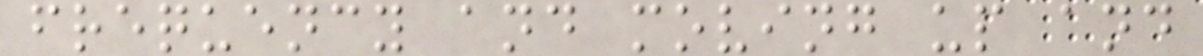frequency and moving up and
